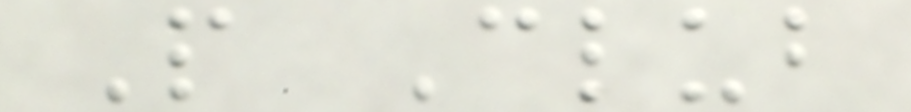P Club
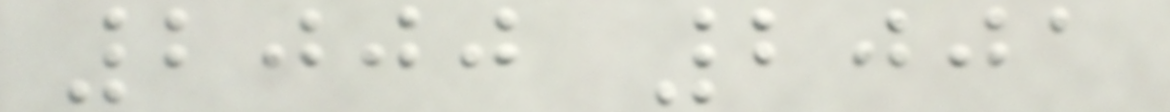2000 2001
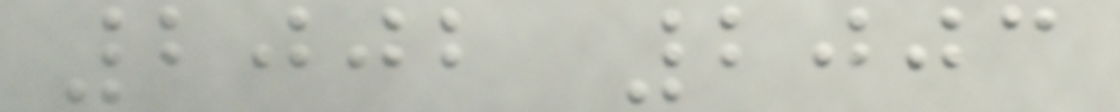2002 2003
